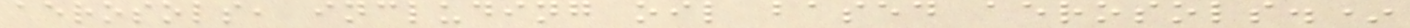aerosols, including oil based aerosols.*
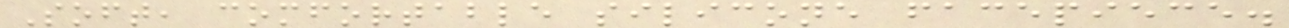Soft, comfortable silicone facepiece.
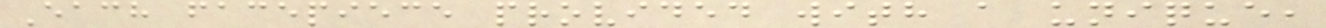Each facepiece provided with a unique,
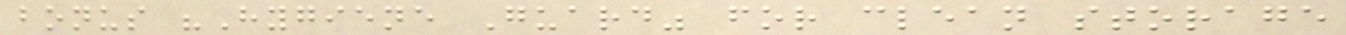bonus "Hygiene Guard" for clean storage
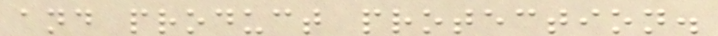and product protection.
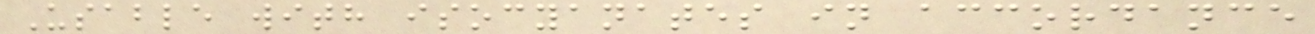Usable with isocyanates in accordance
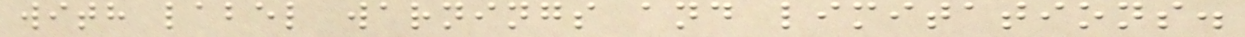with label warnings and limitations.
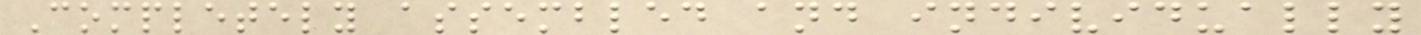Completely assembled and individually
